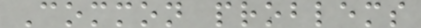Common problems
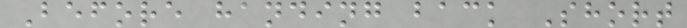Before handing back Short
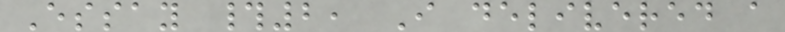Essay #2, I delivered a
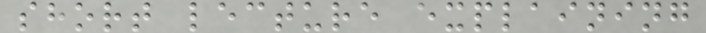short lecture explaining
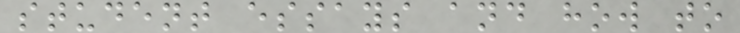student essays and how to
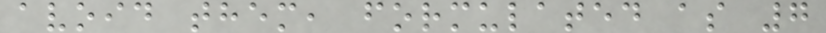avoid them, formulated as 7
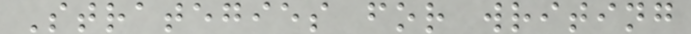Strategies for writing
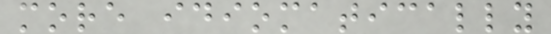more idiomatically
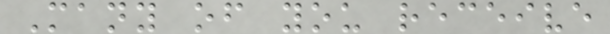Many of you receive
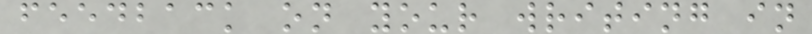feedback on your writing in
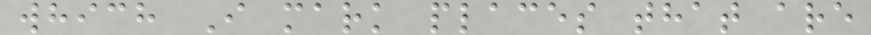which I mark places that are
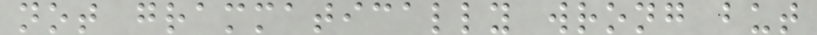not grammatically wrong but
